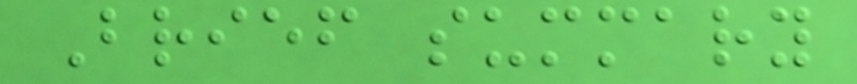Brief summary
